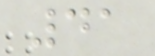41
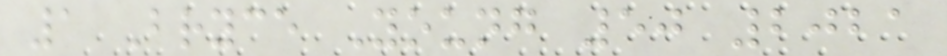1 Bryce Young 50 2021
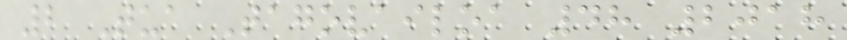2 Tua Tagovailoa 48 2018
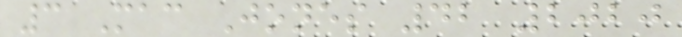3 Mac Jones 42 2020
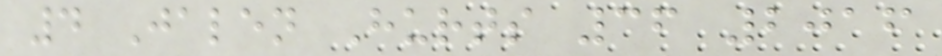4 Jalen Hurts 36 2016
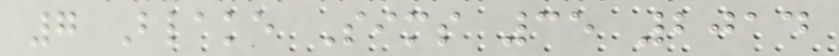7 Blake Sims 35 2014
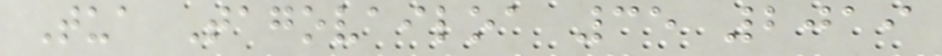Tua Tagovailoa 35 2019
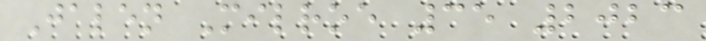Jalen Milroe 35 2023
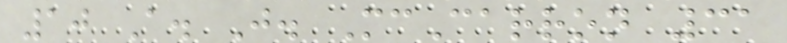10 A. J. McCarron 31
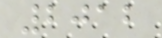2012
